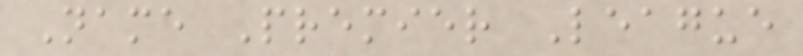Name Premier League
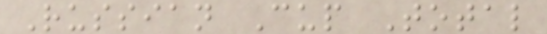Russian Cup Total
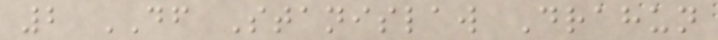2 DF Stanislaw Drahun
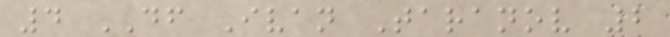4 DF Ivan Taranov 2
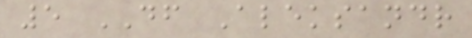5 DF Aleksandr
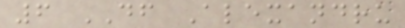6 DF Alexandru
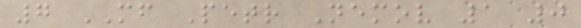7 MF Petr Nemov 1 0
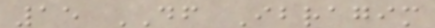15 DF Ibragim
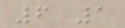6 1
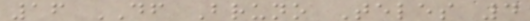16 DF Bruno Teles 4
